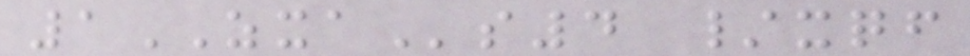1ZXAs4 /xqf
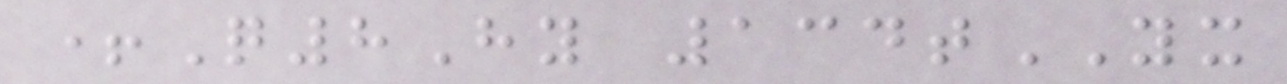+Q8Hy 134tYX
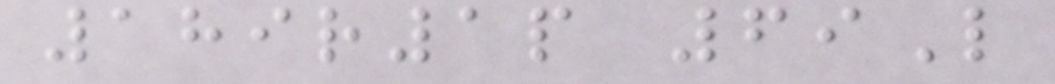189r1p 69L
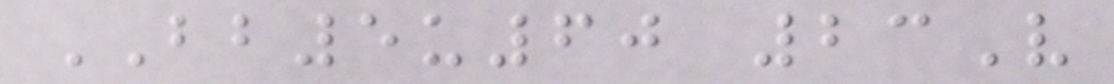BB5u60 23V
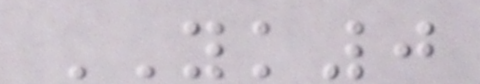YK0
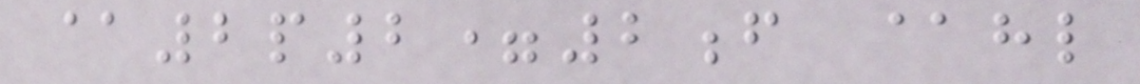@2p2=2f @hl
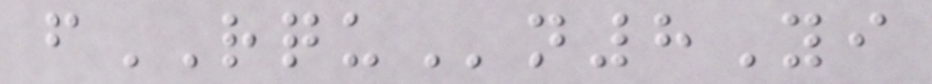fRQUn8Yi
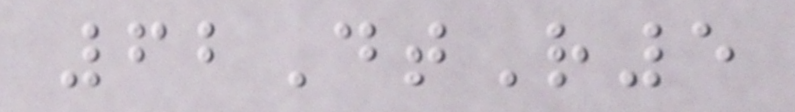62DtR5
